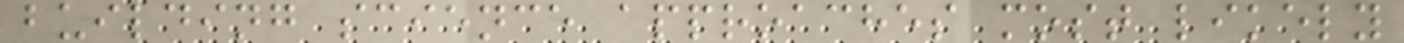building science approaches most likely
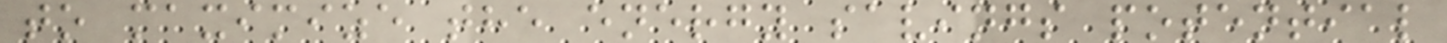to maximize the energy savings potential
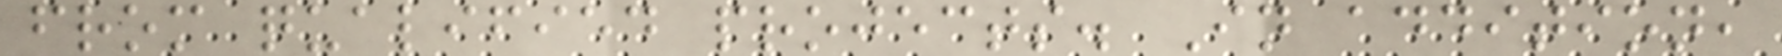from qualified projects. In addition,
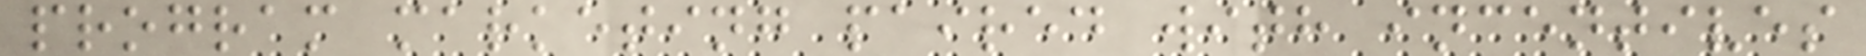program marketing paired with incentives
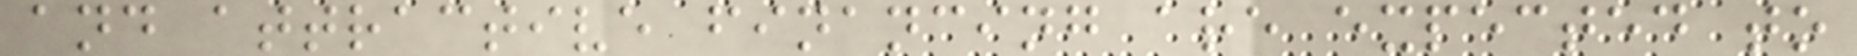and attractive financing are expected to
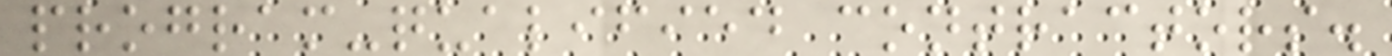program-qualified contractors.
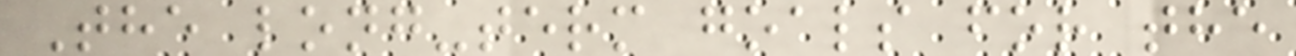The long-term goals for the
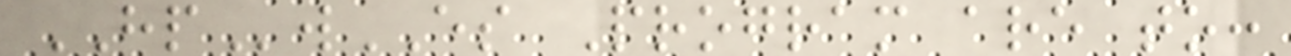HPwES Program are to:
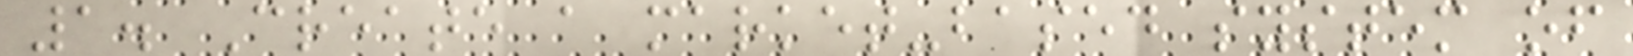1. Create a market-based system of
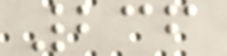236
